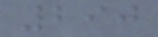290
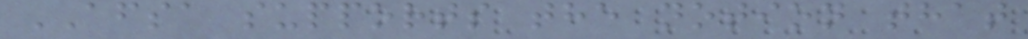AFSA supports the notion that
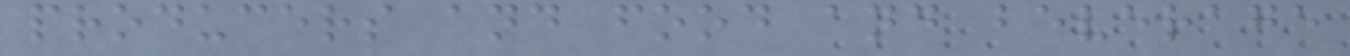producers and food and beverage
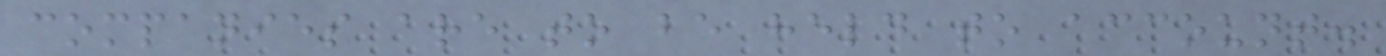companies are to be held to account.
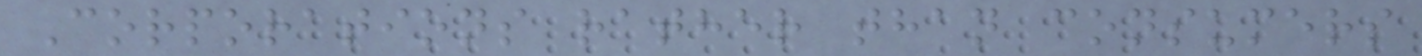Corporations rather than consumers
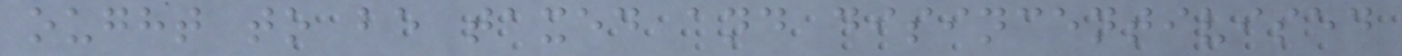ought to be taxed and disincentivised
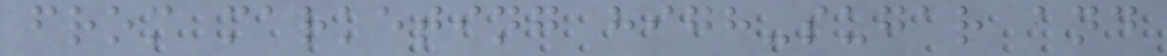from marketing high-sugar and
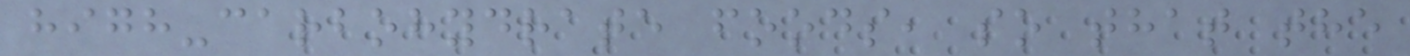high-carbohydrate foods, so that the
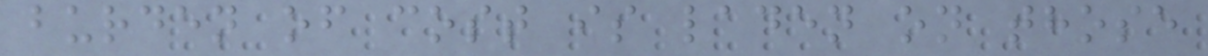burden of cost is laden on those
